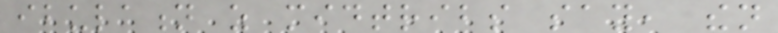ibulation as midtribs say, then
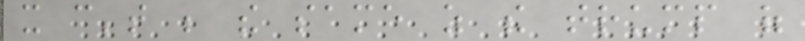it can't be the same as the trump of
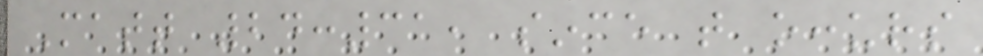Matt 24:31, since that occurs
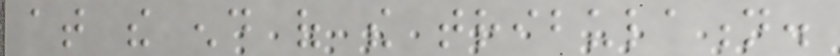at the end of the tribulation.
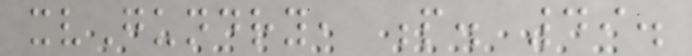xvGundry, p. 49.
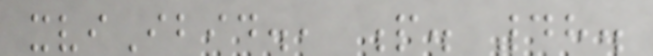xviIbid., p. 48.
